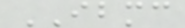IBMC
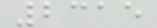2315
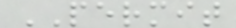PERMIT
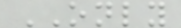ONLY
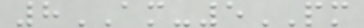8AM-5PM
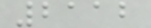2112
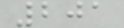201
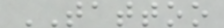TATTOO
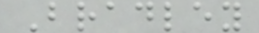Bradley
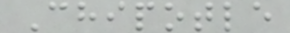Chipotle
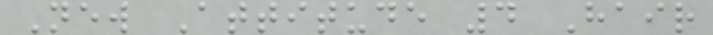New Attitude 4 Hair
